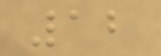12
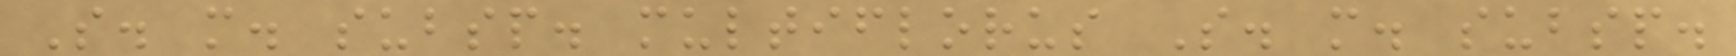S. m. subsp. multiflorus S. m. subsp.
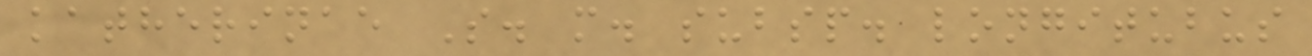katherinae S. m. subsp. longitubus
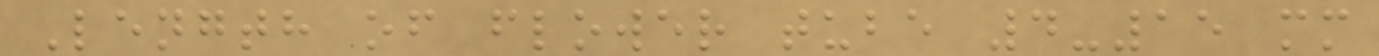Length of flower tube 4-15 mm
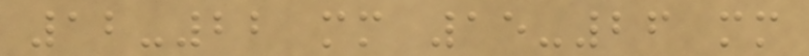12-22 mm 15-26 mm
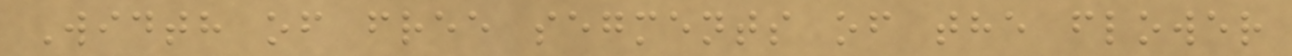Width of free segments of the flower
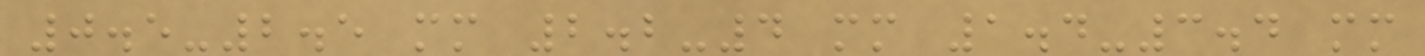0.5-2.5 mm 2.2-4 mm 1.4-3.4 mm
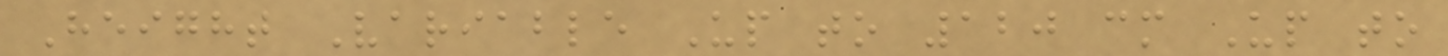Height Variable Up to 120 cm Up to
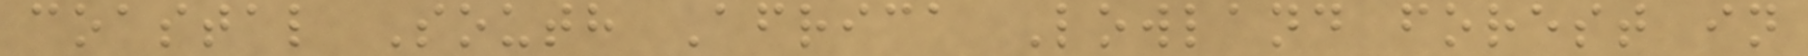coastal South Africa Lowland forest in
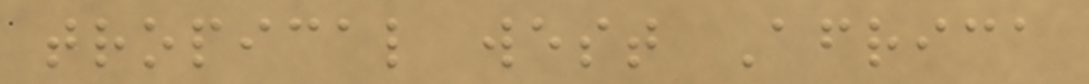tropical west Africa
